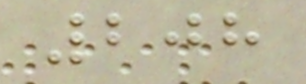208
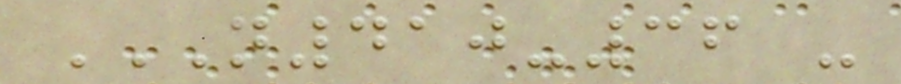N410-36 -
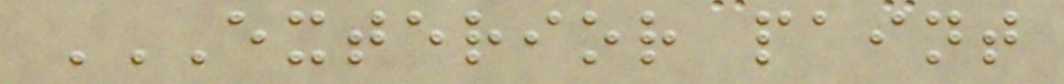EXTERIOR PAINT
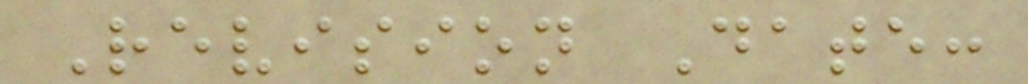Revision Date:
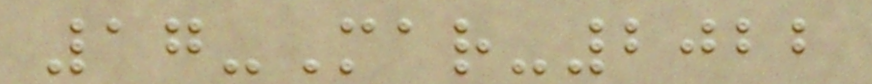17-Mar-2022
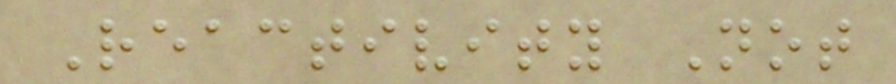Reactivity Not
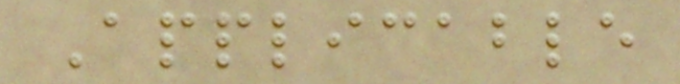Applicable
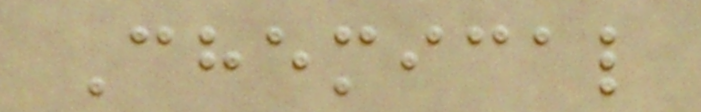Chemical
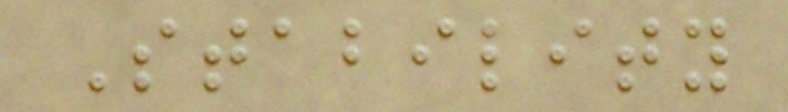Stability
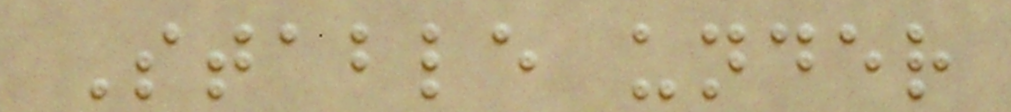Stable under
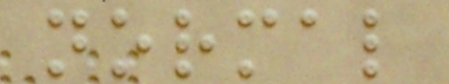normal
